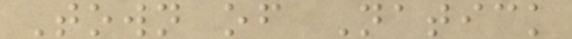Town of Natick
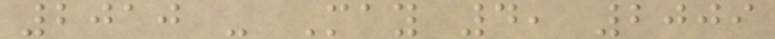2010 - May 4, 2009
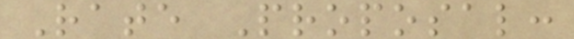Rate Proposal:
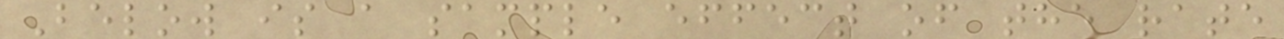Below is a sample effect of the rate
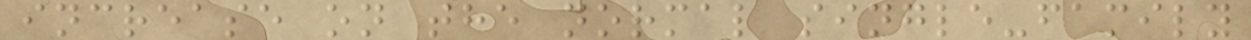increase on the normal single-family
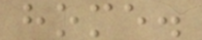home.
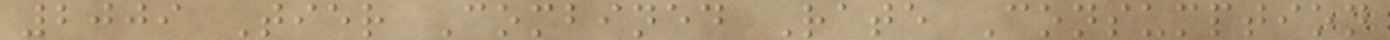2009 Tier Combined Rate Consumption
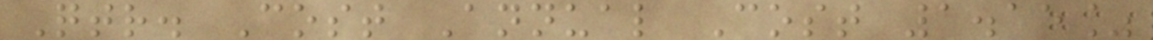Qtr. Cost Annual Cost 1.15%
